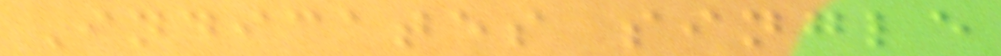Indicates single
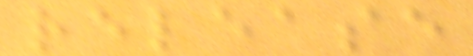release
